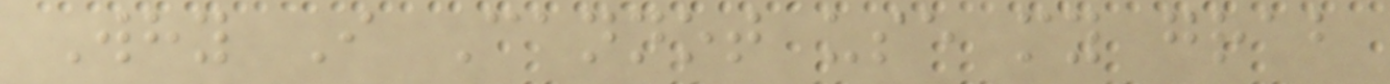Why I Cannot use my grab
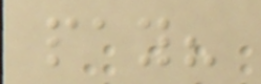pay?
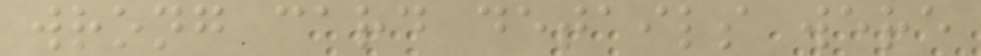wrong card details were
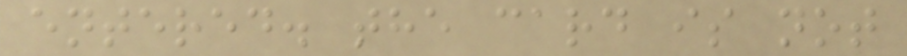entered. the card is not
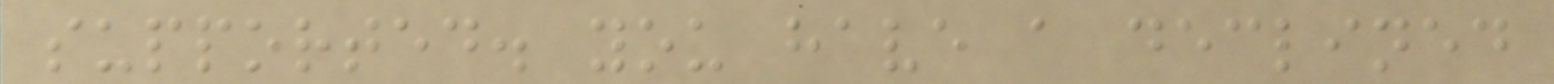supported. you have a declined
